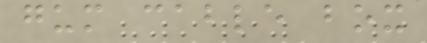gum cable box
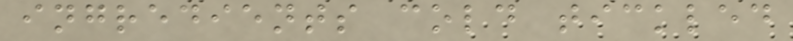ingredients cold tickled
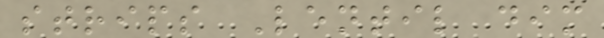strips Lentil dim
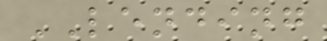LENDING
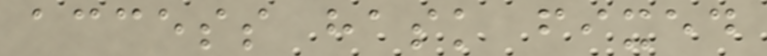access hask fixed
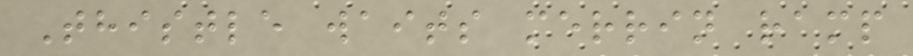Thistle waits merrin ramp
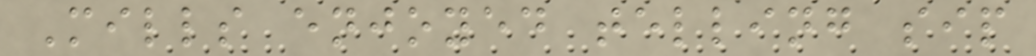Mills enjoyed telling sip
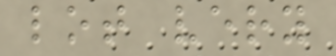lot very
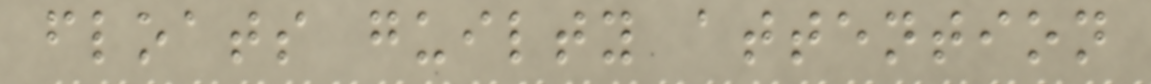floats guilty attention
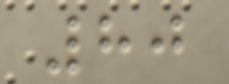80
